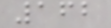162
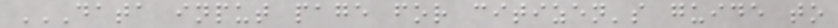DATA INPUT PAGE FOR CITIZEN'S GUIDE TO
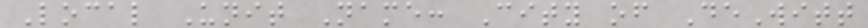Local Unit Name: City of DeWitt
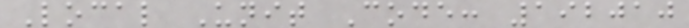Local Unit Code: 192010
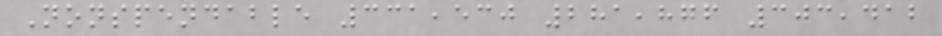Nonspendable 331,530 281,876 303,412
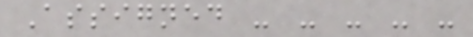Assigned - - - - -
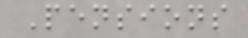Pensions
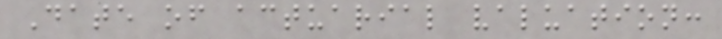Date of actuarial valuation:
